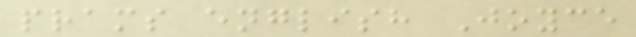prams english Joyce
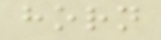horn
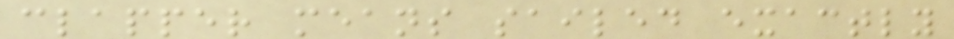clapper means sailed exactly
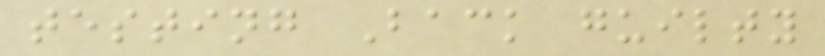testing Back guilty
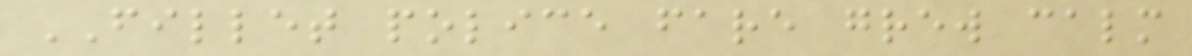FILLET police fare grew calm
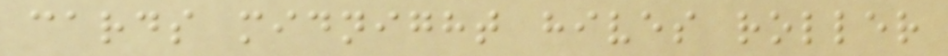cards midnight hives roller
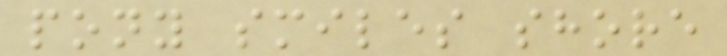pony smiles shore
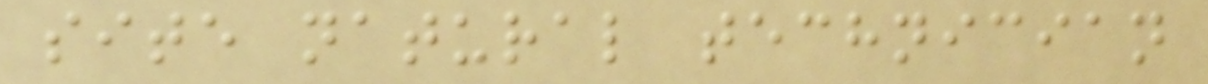site natural technician
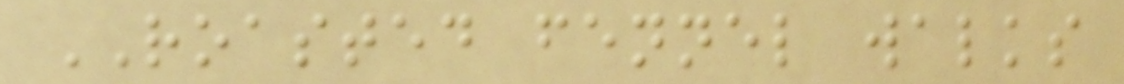ROASTED fennel walks
